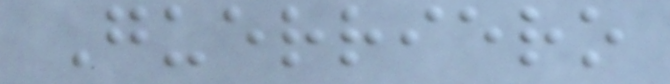Guerriero
